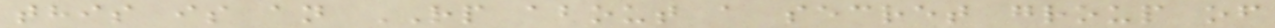this is an RP about a secret group of
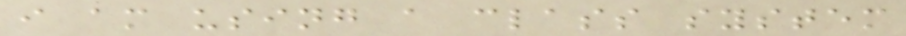i am using a class system
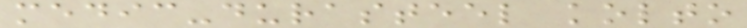medic-durasteel kolto
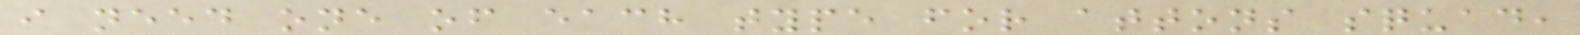i need one of each type for attons squad,
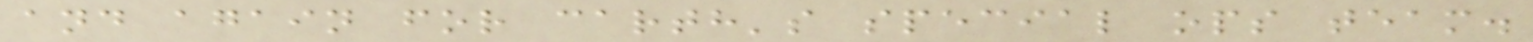and again for carth's special ops team.
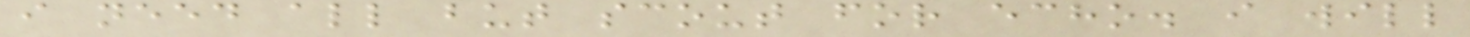i need all but scout for echo. i will
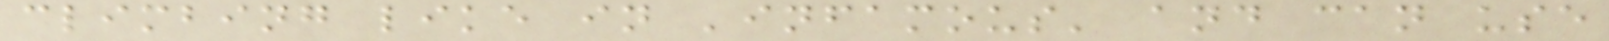climbing like in 'infamous' and can use
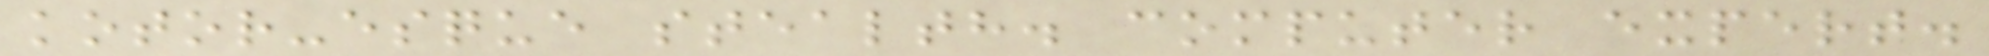kotor-esque stealth. computer expert.
